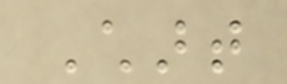Chart
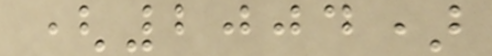(2004)
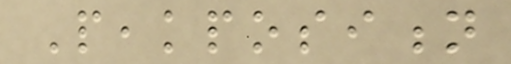Peakposition
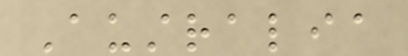Australia
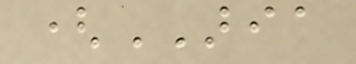(ARIA
